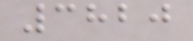3820
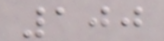100
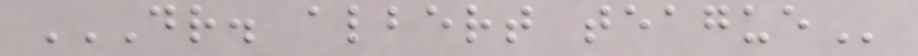DR. ALBERT TEAGUE
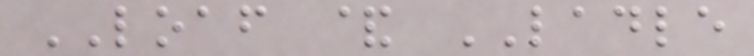LOAF & LADLE
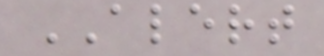ALERT
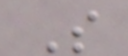S
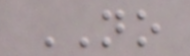NO
